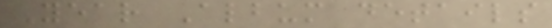Year Album details
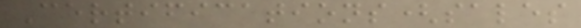Certifications(sales
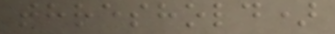threshold)
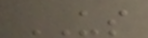US
